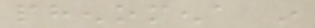phenomena in
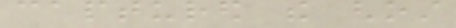captured the ghost
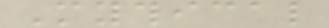Mythical
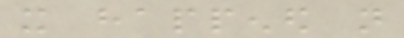it happened not
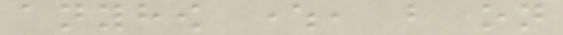anyhow where, but on
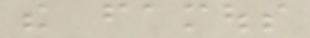the famous
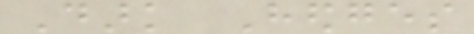Dark Hedges
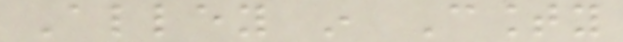Alley in County
